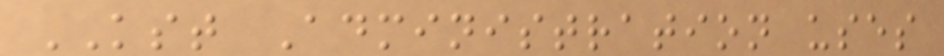KST Administration uses
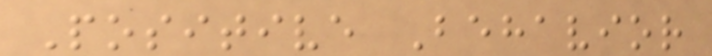Positive Behavior
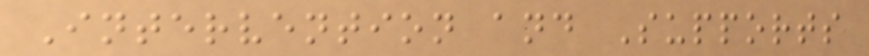Intervention and Supports
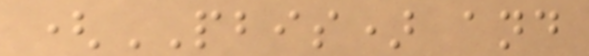(PBIS) and
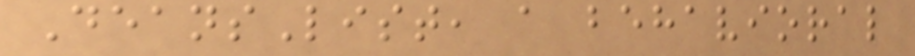DeansList, a behavioral
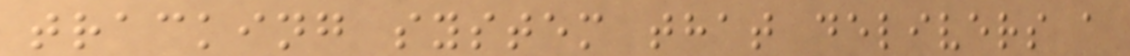tracking system that delivers a
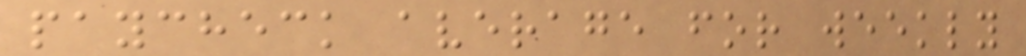paycheck average for weekly
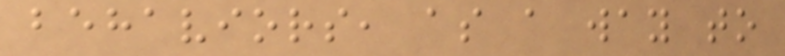behaviors, as a way to
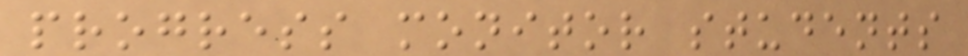progress monitor students
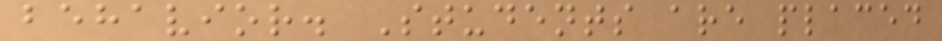behavior. Students are placed
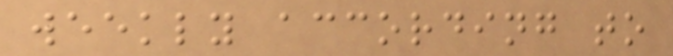weekly according to
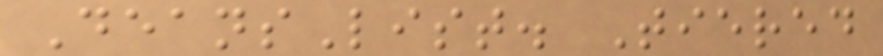DeansList. Tiered
